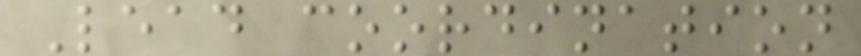Lead coordination
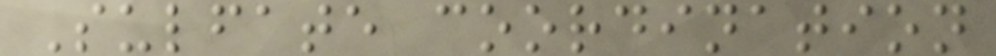Sulfate coordination
